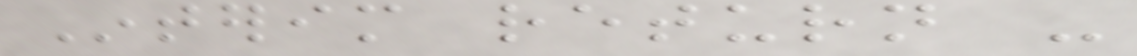Interim return -
